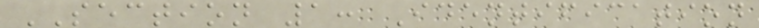SECTION 1: Identification
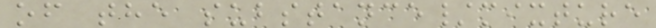of the substance/mixture
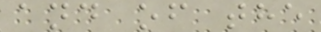and of the
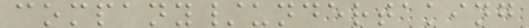company/undertaking
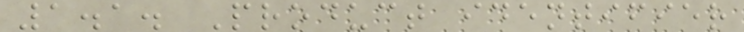1.1. Product identifier
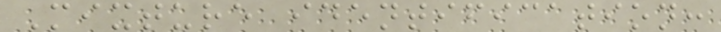Mixture identification:
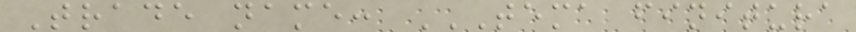Trade name: TEMA FINITURA
